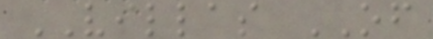VILLAS OF
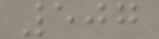507
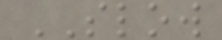SLOW
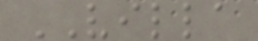VILLA
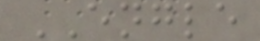ENGLE
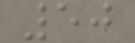50
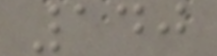140
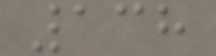138
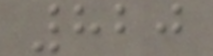820
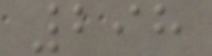298
